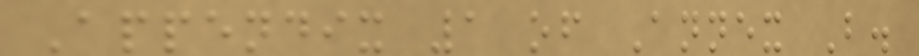Appendix 1 of Annex B.
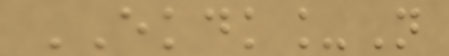EKDK_N
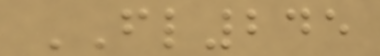FL245
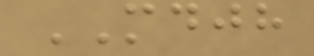MDJH
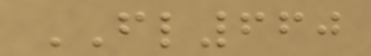FL660
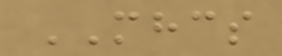MHCS
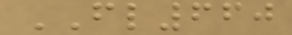FL660
